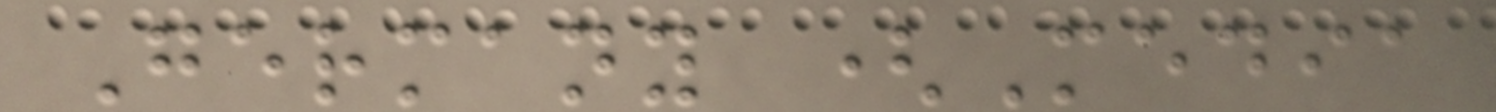Germany (Media
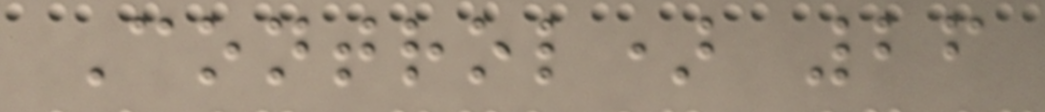Control) 26
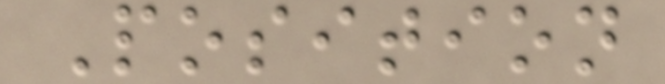Position
